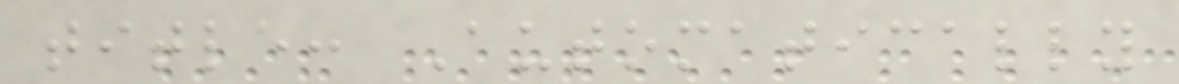title: Automatically
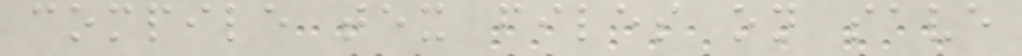compile tex files on save
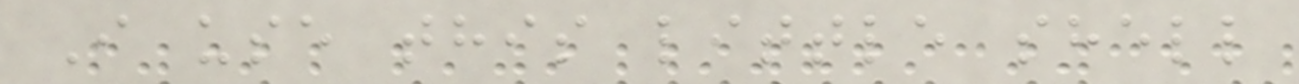I use this little shell
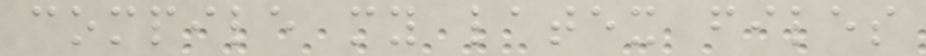compile my latex files
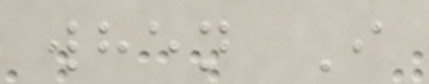when I
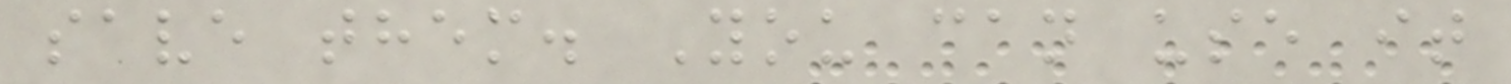save them. You can use it
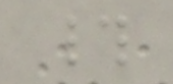#
